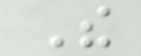The
